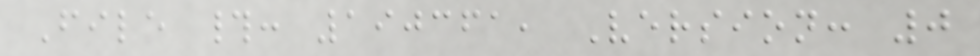File #: 190361, Version: 0
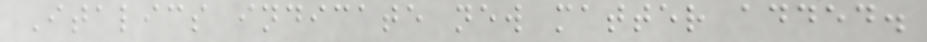Italics indicate new matter added.
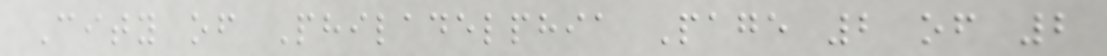City of Philadelphia Page 2 of 2
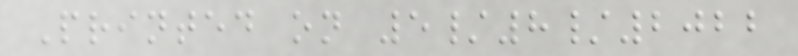Printed on 5/8/2022
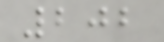202
